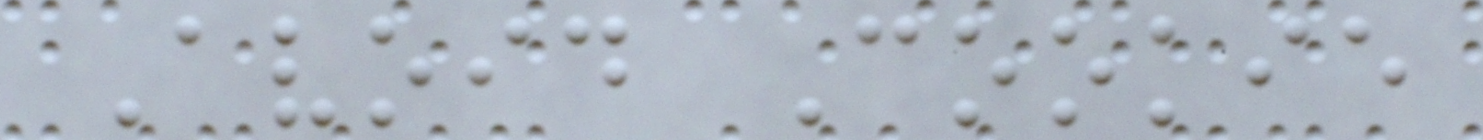Avoid Cookie
